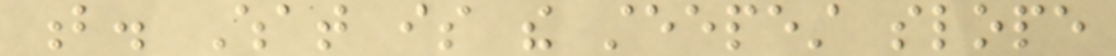b. What is the steepest slope
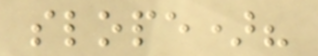slope)?
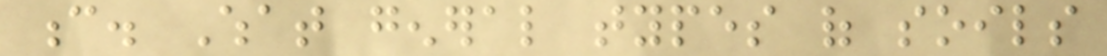c. What general types of soils
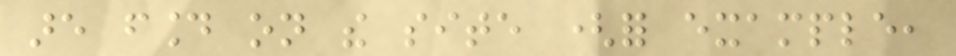are found on the site (for example,
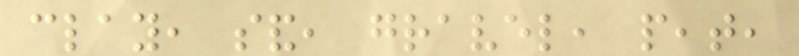clay, sand, gravel, peat,
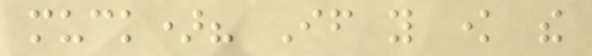muck)? If you know the
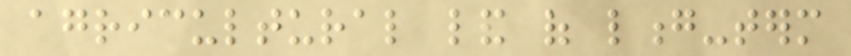agricultural land of long-term
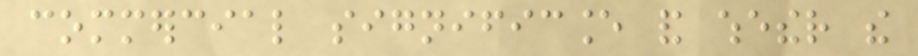commercial significance and whether the
